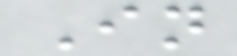In
